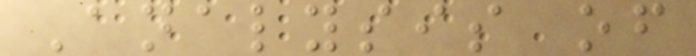Analysis of
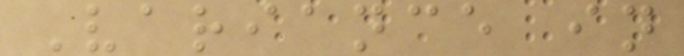Variance in
